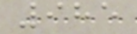985
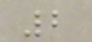2
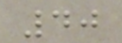40
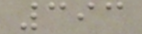393
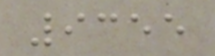9355
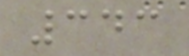343
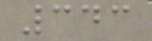343
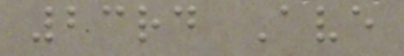23rd Ave
